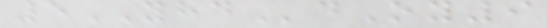5YHDdOy9
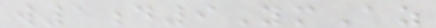w1d9YmAz
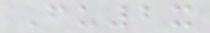Fu2x
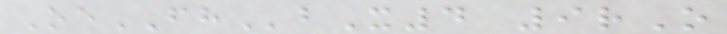OeFHbX4 9rO
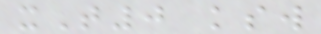xT0 ksw
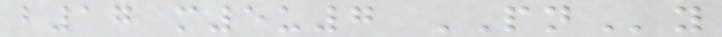b17 m5u7 PNy
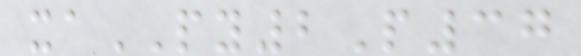xaPY2P37
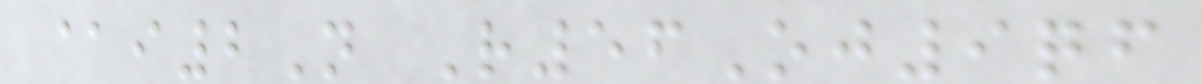@i2N R56Oj9qf
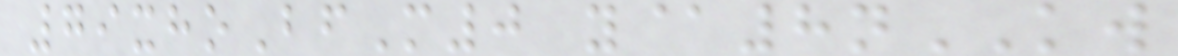79xhoBfM0 y@8nKW
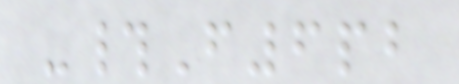-#F6pb
